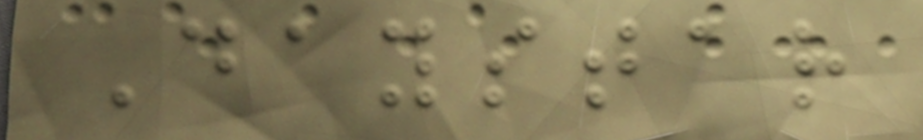Daystar
